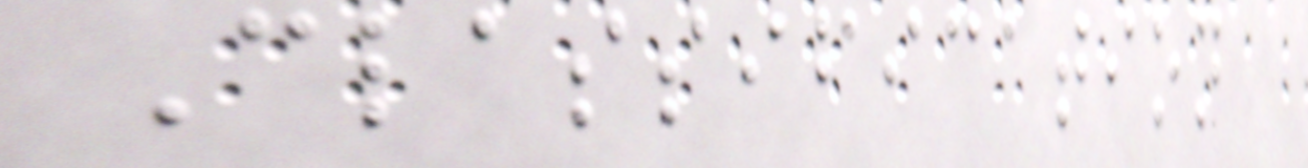Classification
